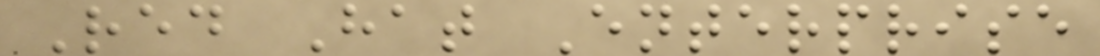Red Hat Enterprise
